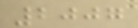2007
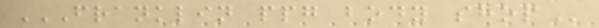FRANKLIN PPG BODY SHOP
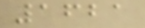1621
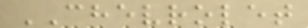CHEVROLET
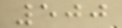500
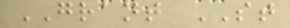GRANT ST
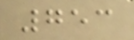753
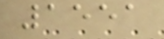1551
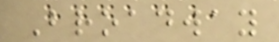Broadway
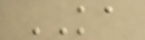KA
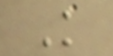K
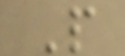P
